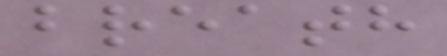breath
